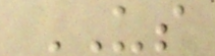US
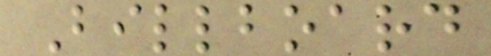Billboard
